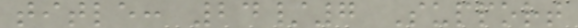title: 24/7 Support
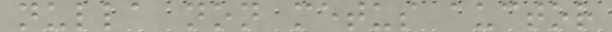nulla non metus auctor
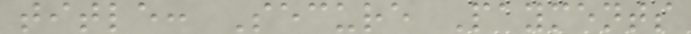title: Secure Payments
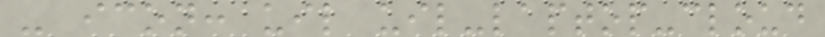- icon: uil uil-laptop-cloud
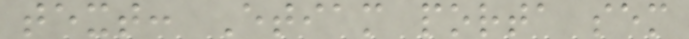text: Etiam porta sem
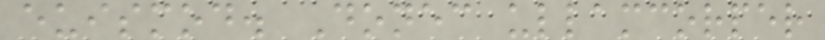euismod. Donec ullamcorper
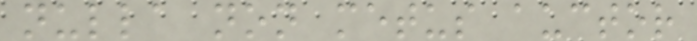nulla non metus auctor
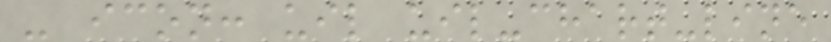- icon: uil uil-chart-line
